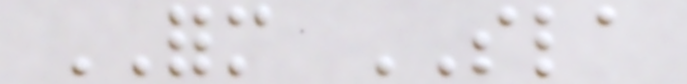FORM SLA
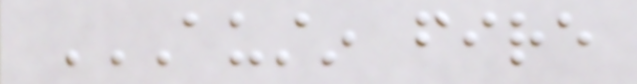AUSTIN FIRE
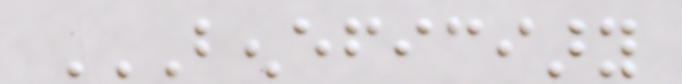BENEFICIARY
